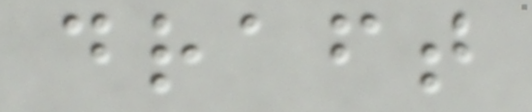draft
